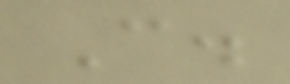C.
